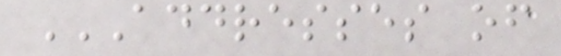ADDRESSES OF
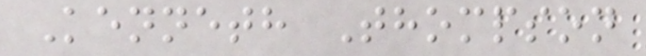Kenneth Thompson
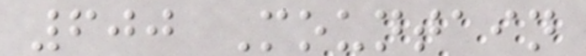600 Mountain
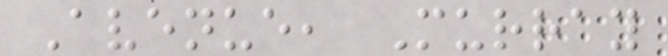Avenue, Murray
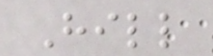Hill
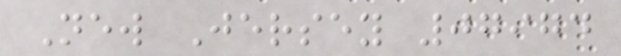New Jersey 07974
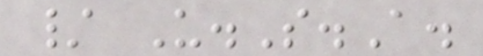/ U.S.A.
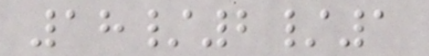18/2/1
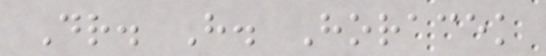Dr. H. Horacek
